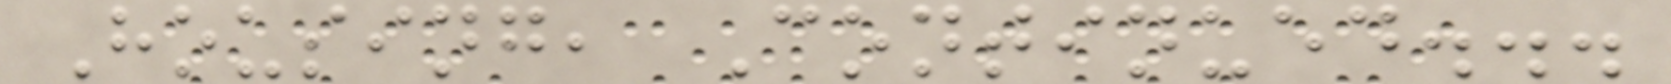Housing, Continued...
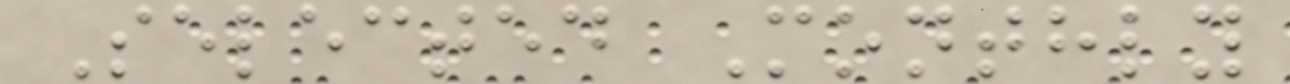Selected Monthly
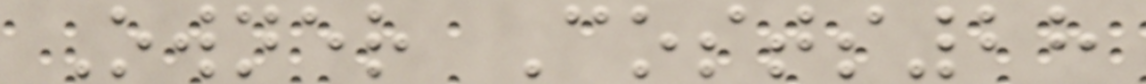Owner Costs28
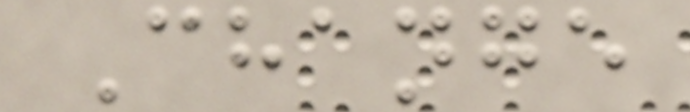Change
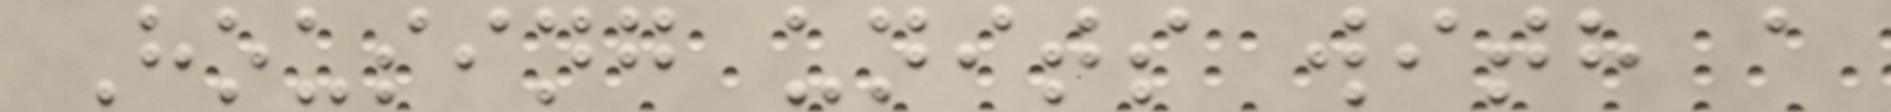Housing units with a
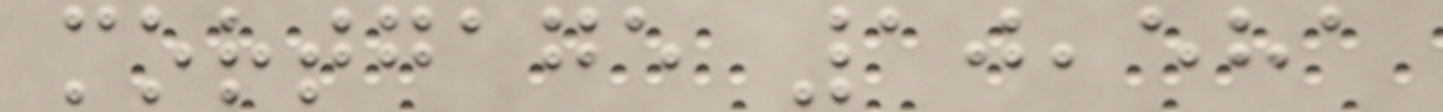mortgage 10,581
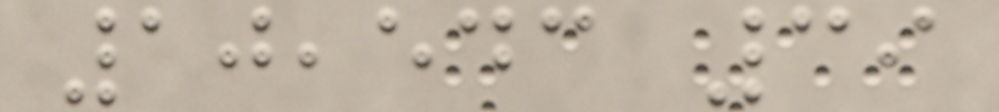10,543 39
